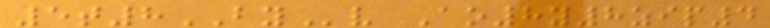5t8BYv Ao8y8zip4
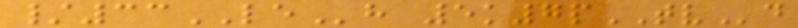/33LEh 5k7pTVd
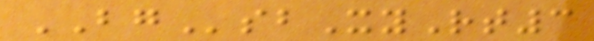BGsbXyRt3
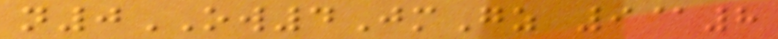n0OW4JmGz 9@8
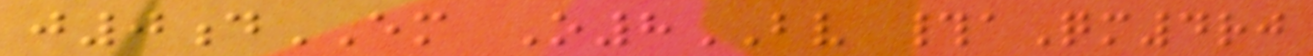j0dEM O8BV #aQm4rj
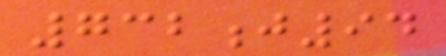732j94
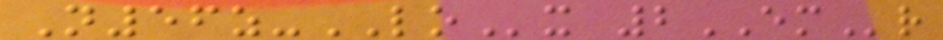N56z-LOx 2EMr
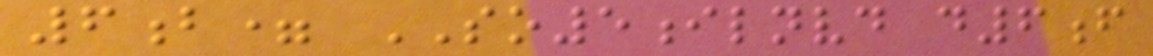6b= SO5ilnvd d6f
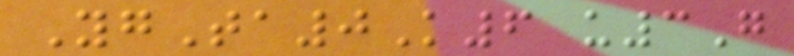YgTa0K6 u3G
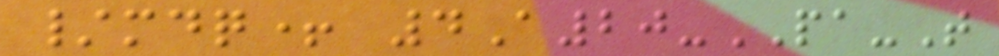/mdq+ 4A20-PA-T
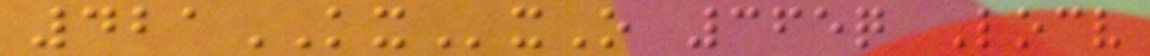421KXxO 365q Locv
